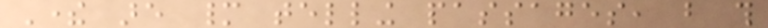There are many telling passages, but this
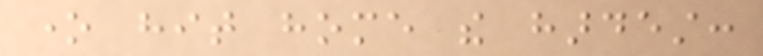one hit home the hardest:
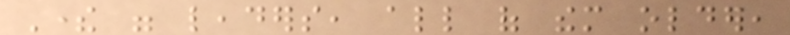There were leaders, all of them older,
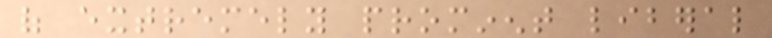of extremely prominent liberal
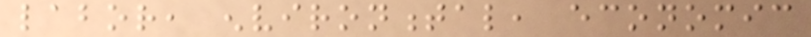labor, environmental, economic
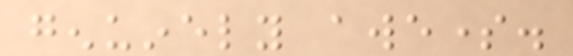genuinely awesome.
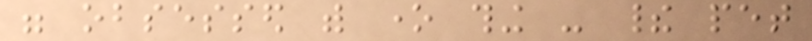were obsessed with one thing - their pet
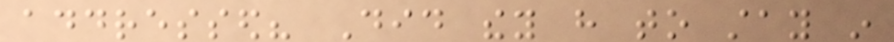addressed? Did they have to stay in
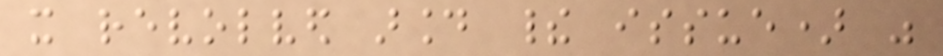it revolved around their issue) was
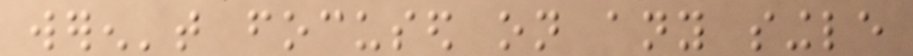weren't focused on any single
